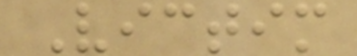Victim
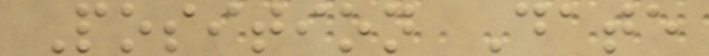Position Date
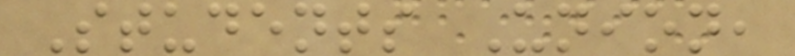Students Union,
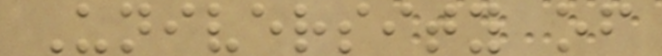University of
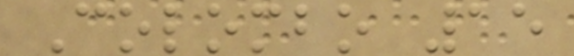Colombo 15
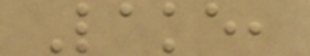Lake,
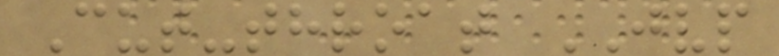Cut-throat JVP
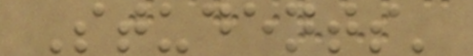Students'
